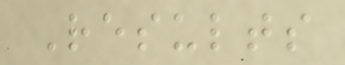Results
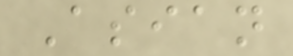Asian
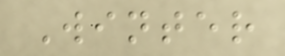Winter
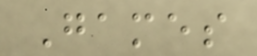Games
